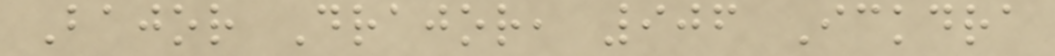Bajor Drajor, 906 Ickdra
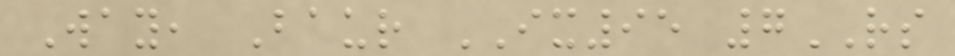Way, Baur IX95 7RS
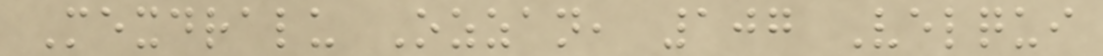Mexdralu Ozzan, 107 Velqui
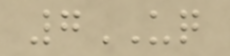7UQ
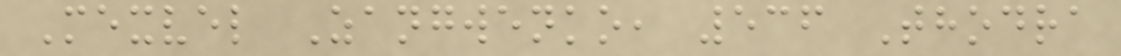Mexvel Zangwenko, 536 Thodra
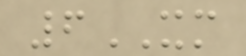6XM
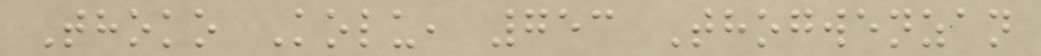Thoko Kolu, 753 Thogwenzan
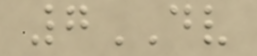7DV
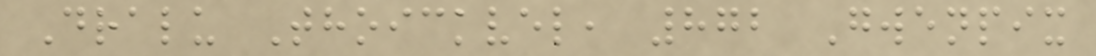Dralu Thoickvel, 872 Gwenpix
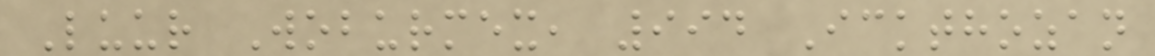Luur Woburmex, 994 Ickthozan
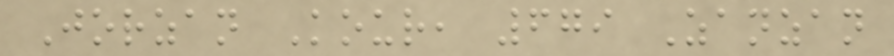Jorzan Kour, 679 Zanzan
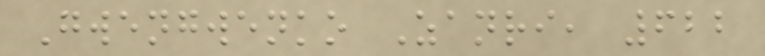Gwengwenko Zanri, 622
